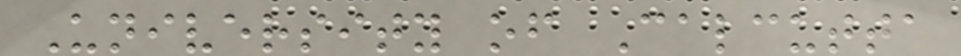University of Calcutta
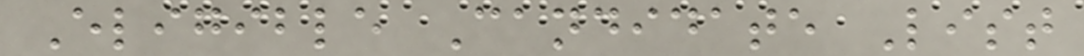Eligible Candidate List
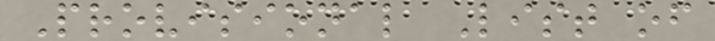Provisional List of
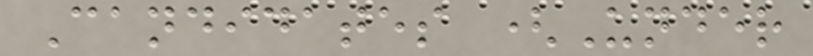Candidates (Under
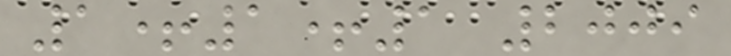1+1+1 2009
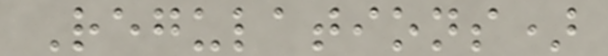Regulations)
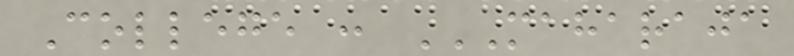College : MAHARAJA
